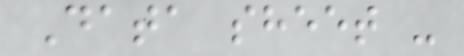Data sheet -
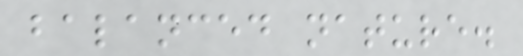balanced nature.
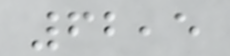62,5
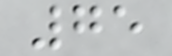75
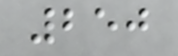250
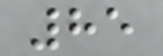85
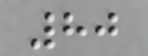80
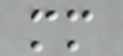mm
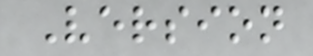Version
